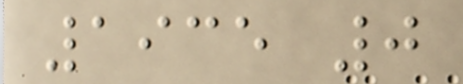1935 0
